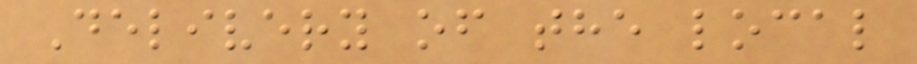Delivery of the local
